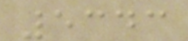5343
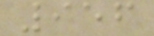956
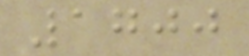1700
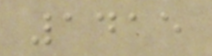1415
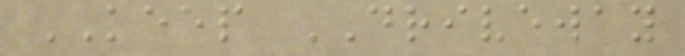KEEP DRIVEWAY
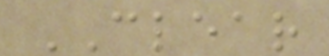CLEAR
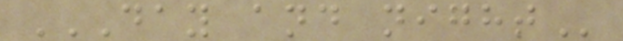DAY AND NIGHT
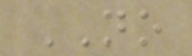NO
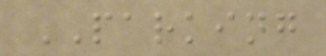PARKING
